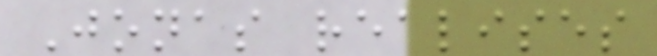Jonas realises
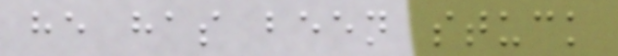he has been stuck
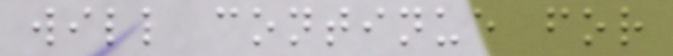will continue for
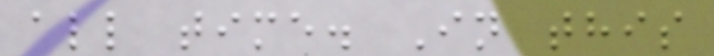all time. In this
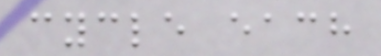cycle each
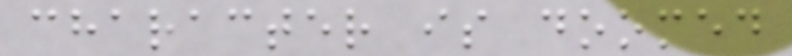character is doomed
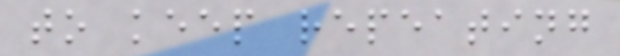to keep repeating
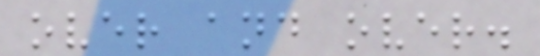over and over.
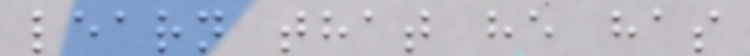learn that he has
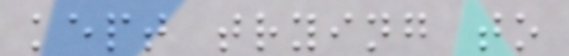kept trying to
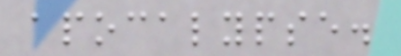apocalypse.
